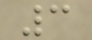3
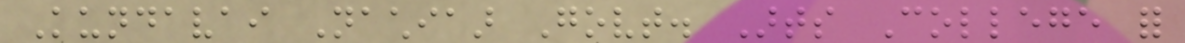Kundavai Nachiaar Govt. Arts College for
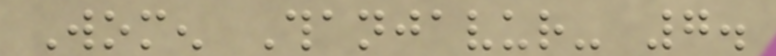Women Thanjavur- 7.
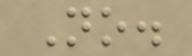No.
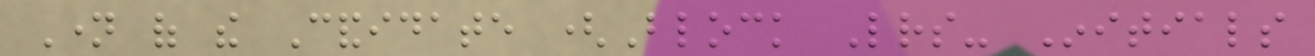Name of the Candidate (Block Letters- Initials
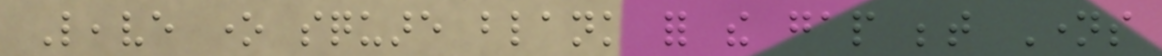Leave one square blank for the gap between Names
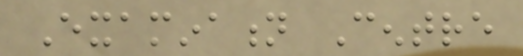Examination Centre
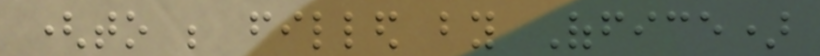(to be filled by Office)
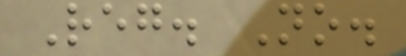Reg. No.
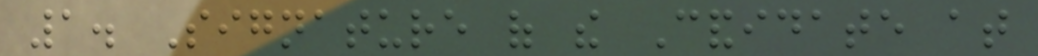1. Signature of the Candidate at
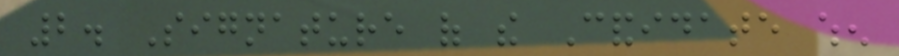2. Signature of the Candidate when
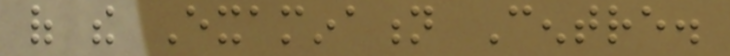of the Examination Centre.
